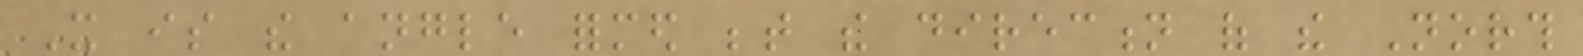It is the angle formed between the direction of the North
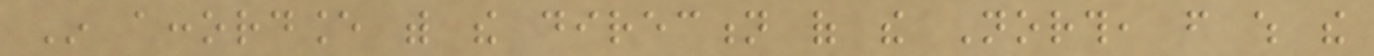In accordance with the direction of the North, from which the
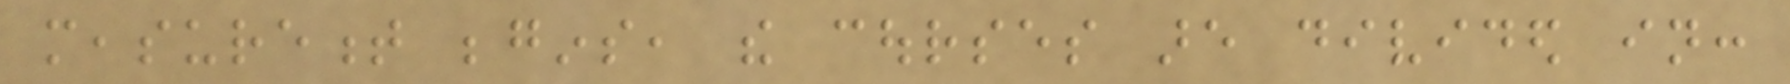measurement begins, the courses are divided in:
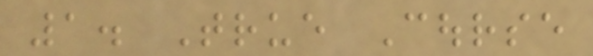1. True Course
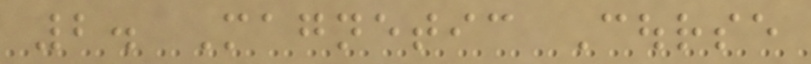2. Magnetic Course
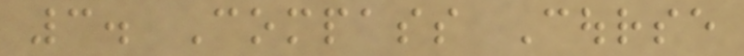3. Compass Course
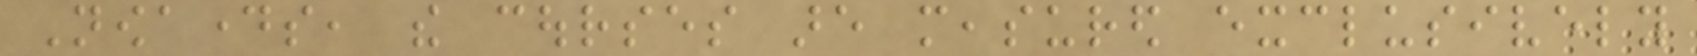Nowadays, the courses are measured exclusively
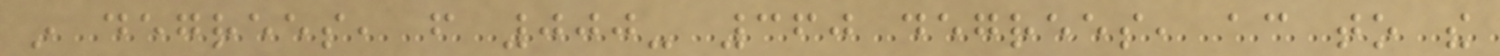in degrees, from 000- 360 degrees, according to the
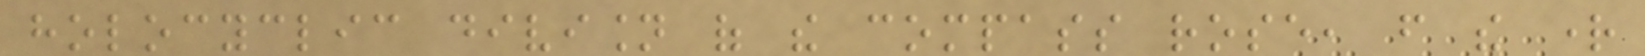holocyclic division of the compass rose, from the right
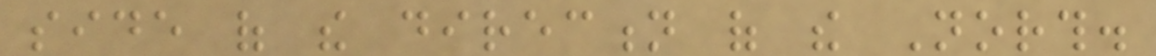side of the direction of the North.
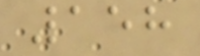158
